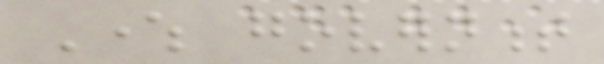Where government
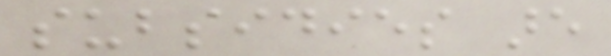subsidies are
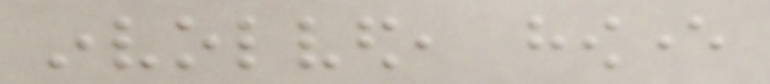involved, however
